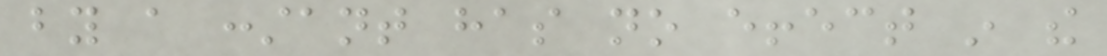by a constant has no effect in the
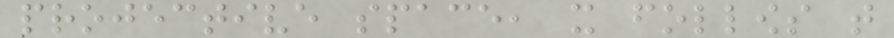projective space, it follows that
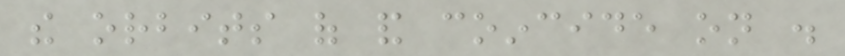the orbits of and coincide on .
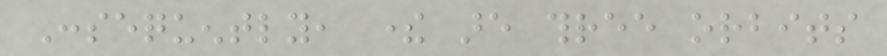Consequently, there are three orbits
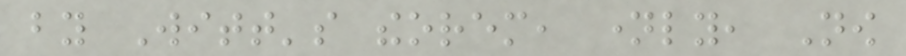by Witt's theorem, namely, Now
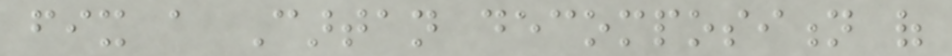fix a Cartan decomposition of
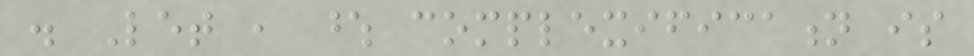. Let , whose complexification is
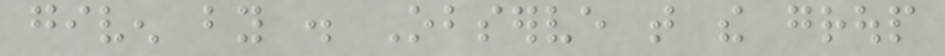given by . Observe that the group
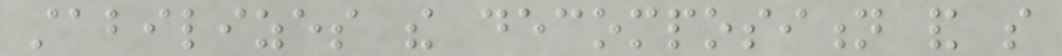stabilizes the decomposition and so
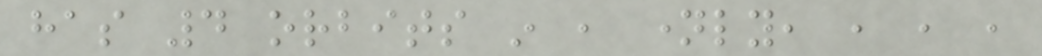has 4 orbits in , namely, , , ,
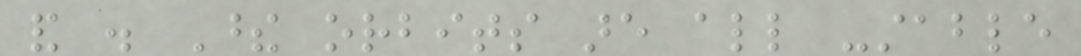and . These orbits are all -stable
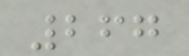267
